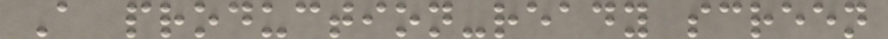A production-ready screen
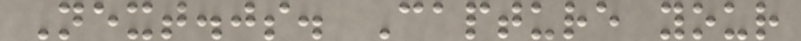Next.js. Capture your
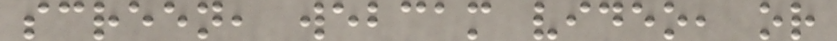screen, webcam video, or
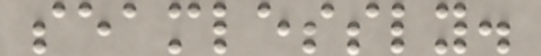seamlessly.
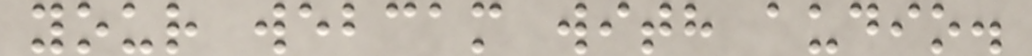your webcam with audio.
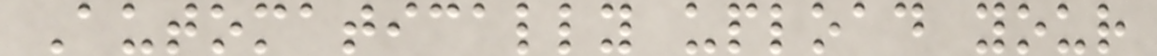Automatically upload your
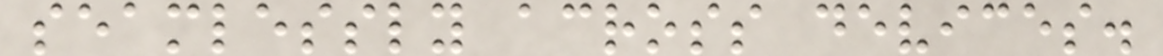seamlessly across devices.
